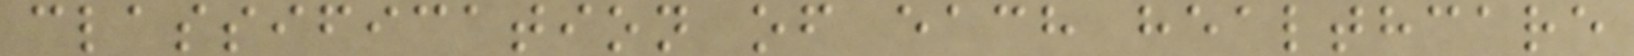classification of each healthcare
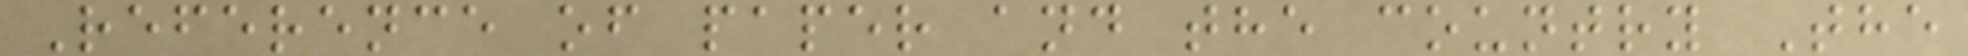Reference of paper and the country The
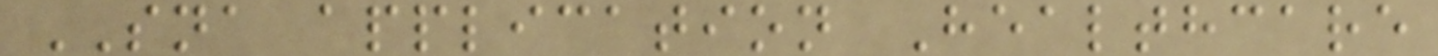SNA application Healthcare
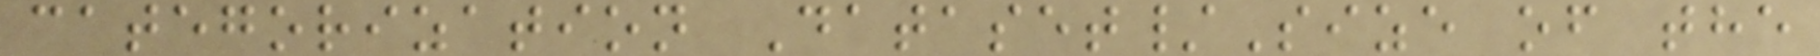categorization Dataset/Size of the
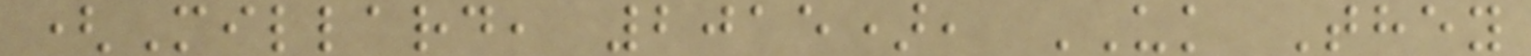(Millard, 2015), UK They
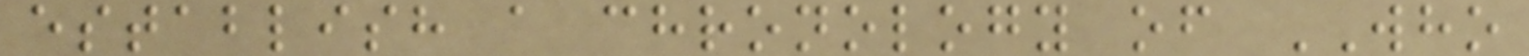establish a chronology of WHO
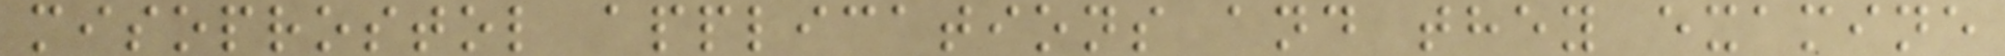misoprostol applications and they examine
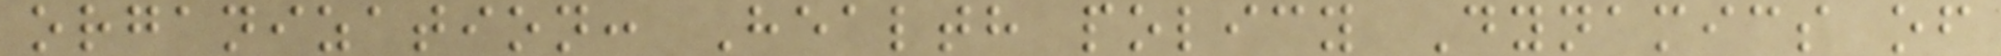organization: Health policy Dynamics of
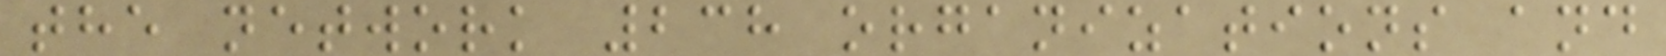the network 238 organizations and
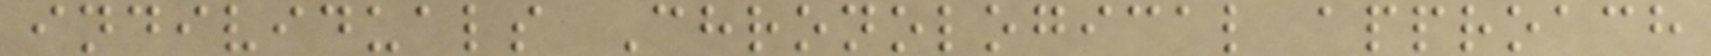individuals Chronological approach
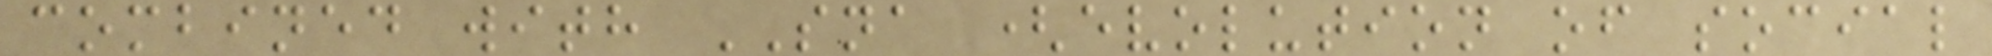combined with SNA (evolution of social
